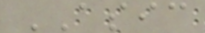ASIC
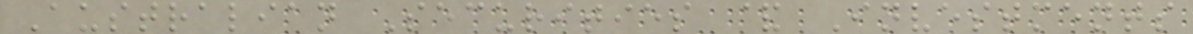Australian Securities & Investments
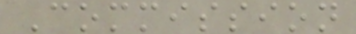Commission
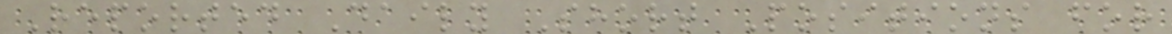Reported Daily Short Positions for
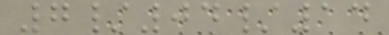7/04/14
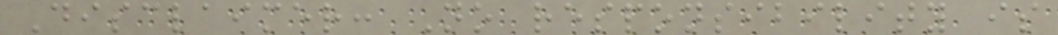Disclaimer: No responsibility is
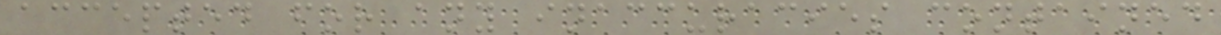accepted for any inaccuracies contained
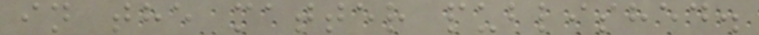in the matter published.
